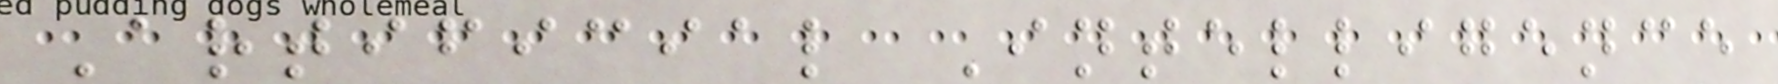Artificial Intelligence
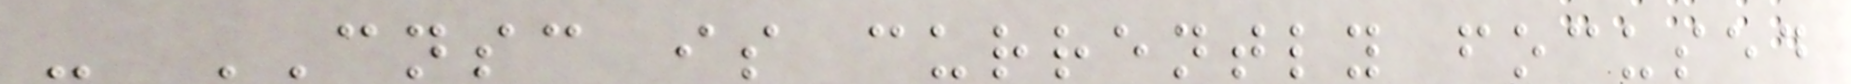- CNSC is currently focused
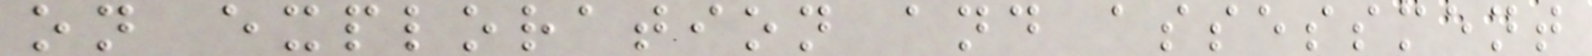on exploration and assessment
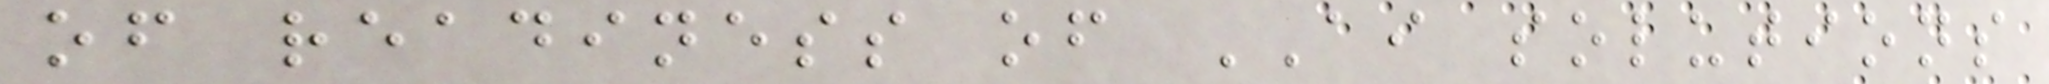of readiness of AI solutions
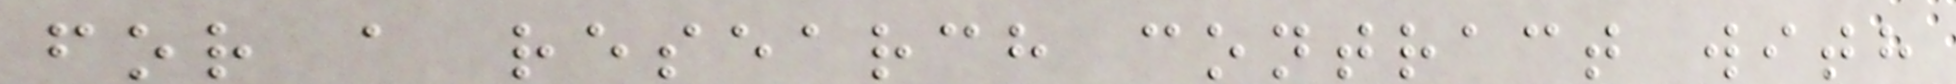for a research contract with
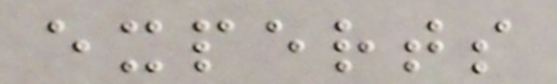experts
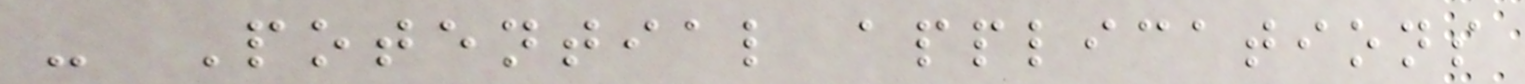- Potential applications
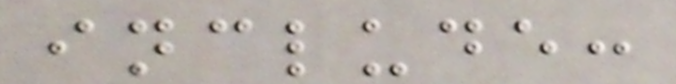include:
